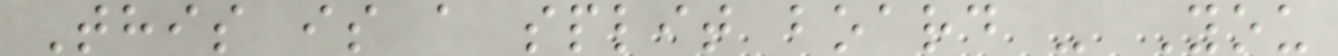This is a split board - You
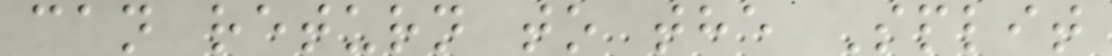can return to the Split
